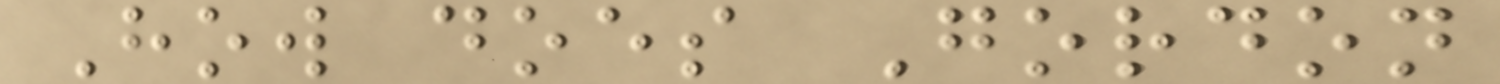How does Gordon
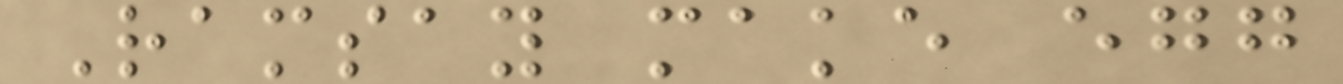Ramsay make egg
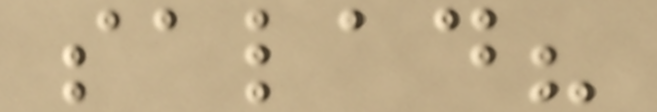salad?
